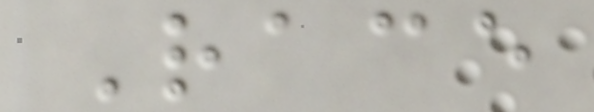Race
